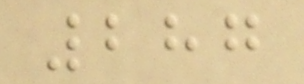287
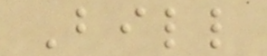Bill
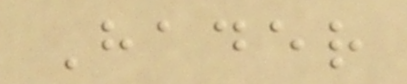Hader
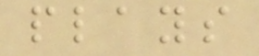plays
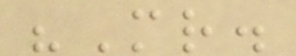"Mr.
